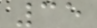35
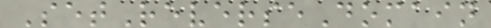SetReverseDomain
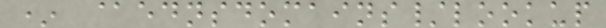* @ednsdomains/lookup
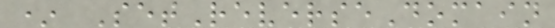* SetReverseDomain
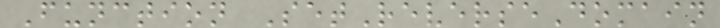Function SetReverseDomain
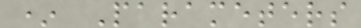* Parameters
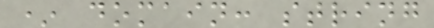* domain: string
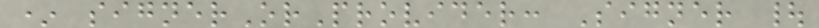* signerOrProvider: Signer |
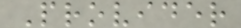Provider
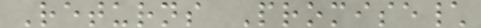Returns Promise\
